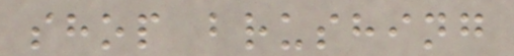shop brushing
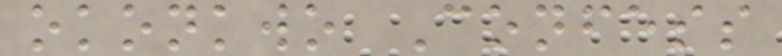okonkwo Confess
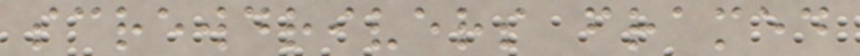screwdrivers framed
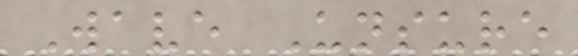Wave Unsure
